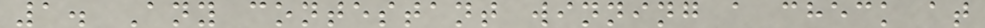1. Any contestant winning a check at
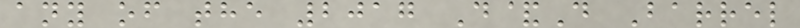any of the 2017 D&D Barrel
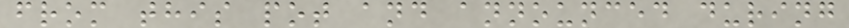from this pot and announced during
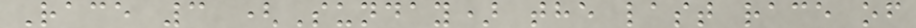Race 3 (Sunday) the last race of
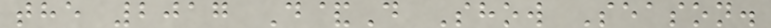the 2017 D&D Show Season.
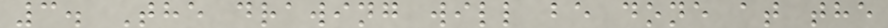3. The drawing will be done at the
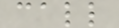call
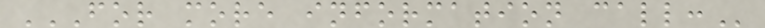FOR MORE INFORMATION CALL:
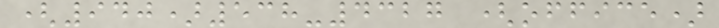(940)538-4327 (office)
